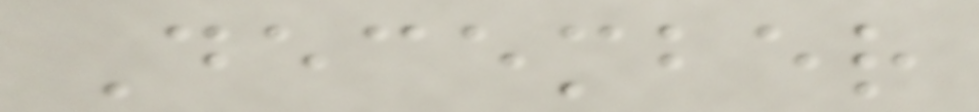December
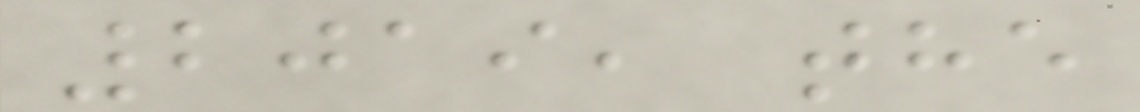2019, the
